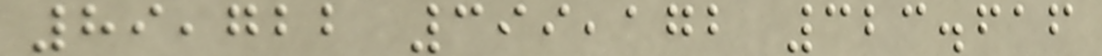89,722 399,172 323.616
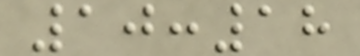10:18
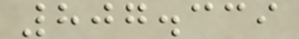807.339
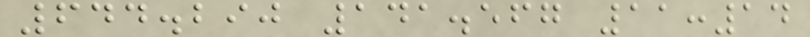644.290 141.567 11:14
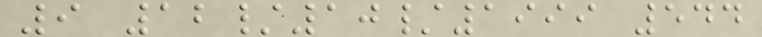9 12/10/1999 544
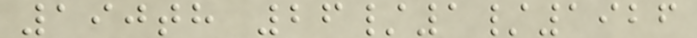190th 26/1/1926
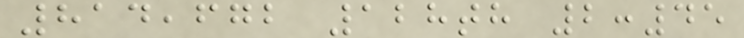814,672 128th 2:45
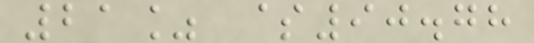21% $90.78
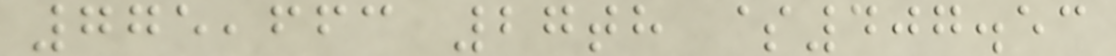775,663 27th $407.53
